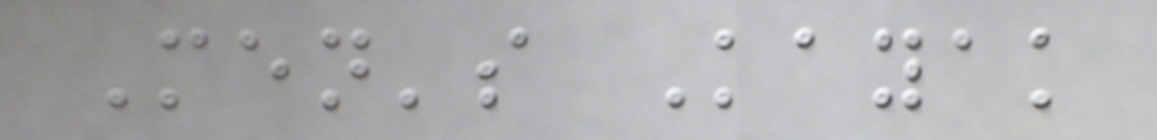Men's Kayak
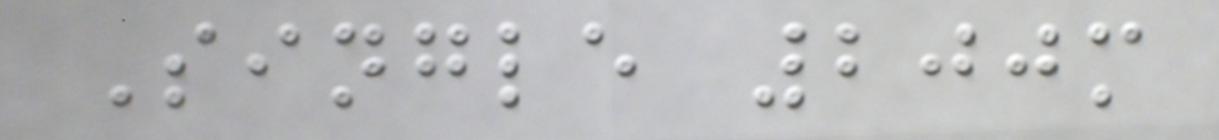Single 200m
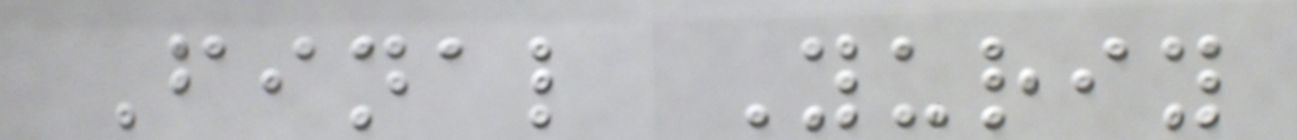Final Yuriy
